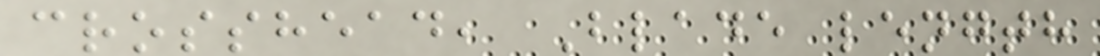crosshead, Blade length
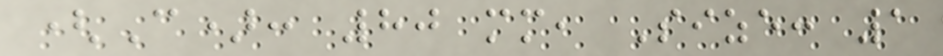(C): 80 mm, Size: 1
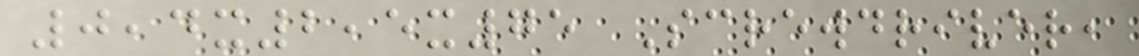0,4x2,5x75 Screwdriver,
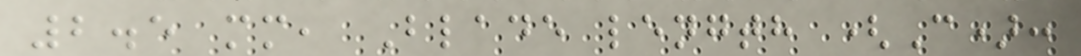2.5 mm, Blade length (C):
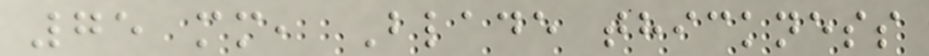75 mm, Blade thickness
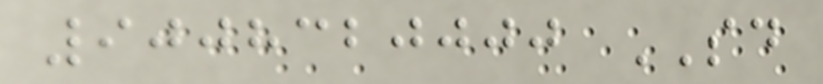9008320000 SD
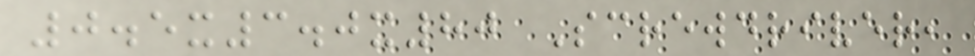0.5x3.0x80 Screwdriver,
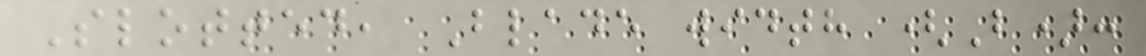Slotted, Blade width (B):
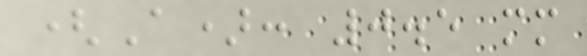(A): 0.5 mm
